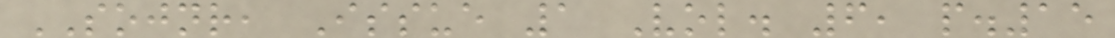SOJNR, Issue 1 Vol. 6, p.15
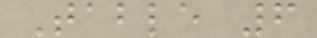Table 6
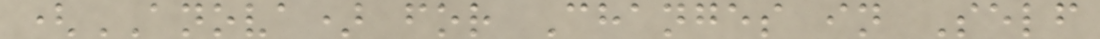(ANOVA) for Changes in Self
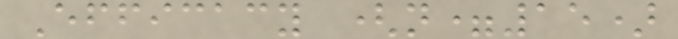Efficacy (n=15)
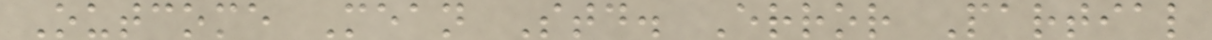Outcome Mean Std. Error Partial
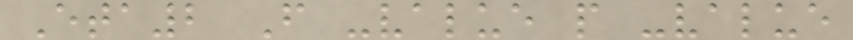Eta2 F -value p -value
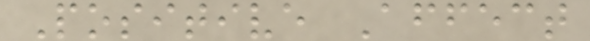Positive Affect
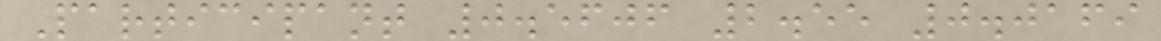Participant 0.5606 2.55 0.0169
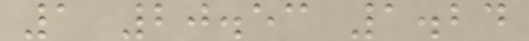1 20.53 1.24
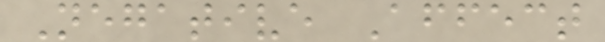Negative Affect
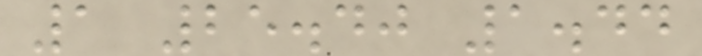1 25.40 1.44
